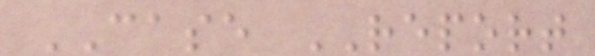CASE REPORT
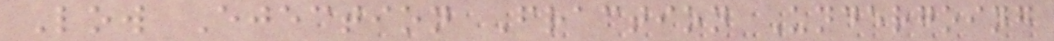Low Ejection Fraction Undergoing
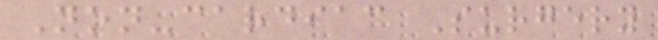Non-cardiac Surgery
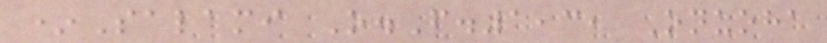*Salami O.F.1,3, Onuoha
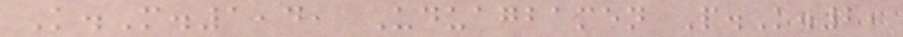K.M.1,4, Uduagbamen P.K.2,
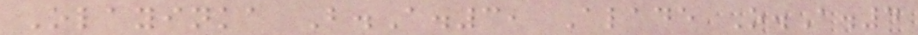Olayinka B.A.3, Alade O.A.4
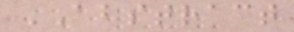ABSTRACT
